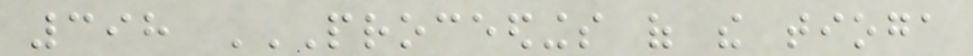398 PROCEEDINGS OF THE TIOGA
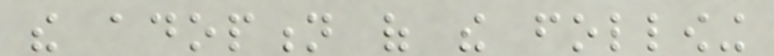the adoption of the following
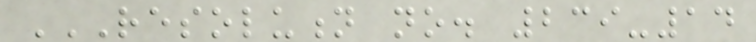RESOLUTION NO. 239-14
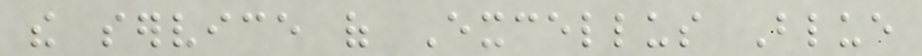the service of Excellus Blue
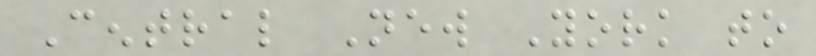Central New York to
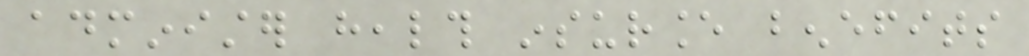administer health insurance benefits
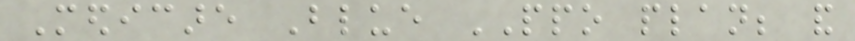Medicare Blue PPO plan; and
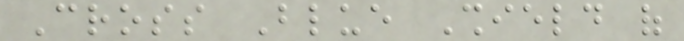Cross Blue Shield of
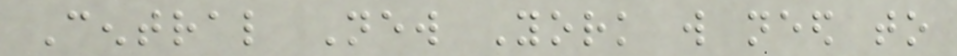Central New York will need to
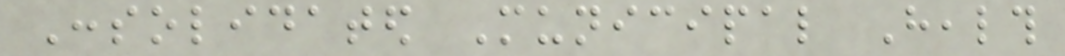Consolidated Municipal Health
